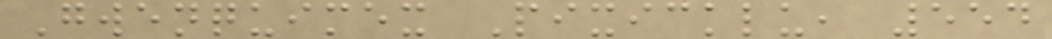Gwenquimex Pixicklu, 554
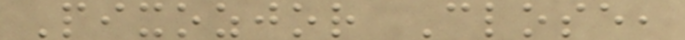Pixozjor Close,
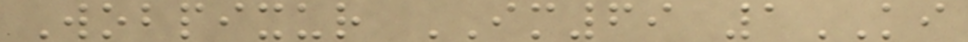Wobpixur IM69 1KI
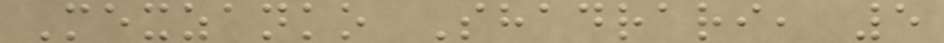Mexzanko Shadrari, 5
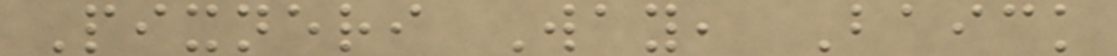Pixneri Way, Baick
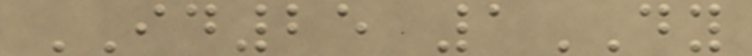ID25 1DY
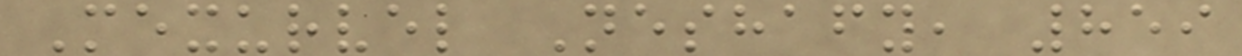Mexurvel Neshafy, 859
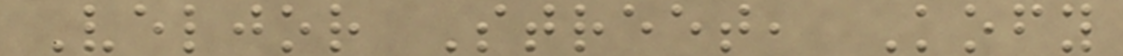Veljor Street, Kofy
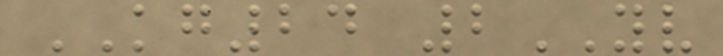KG24 2YV
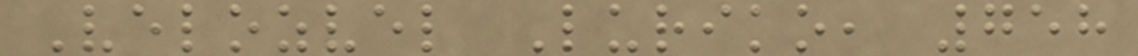Velozvel Luriko, 758
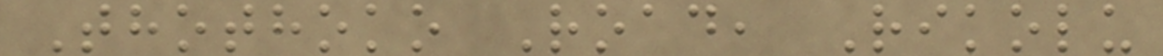Thothoko Road, Rikolu
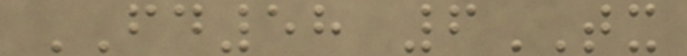FD58 6TX
